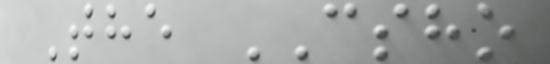The CSHO
